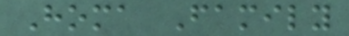Homa Family
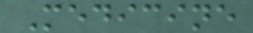Medicine
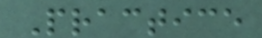Practice
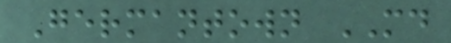Germantown MD
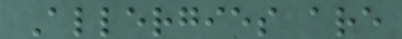Allergies are
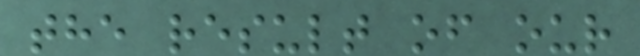the result of our
